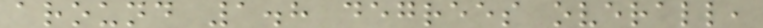around 1.8 degrees overall,
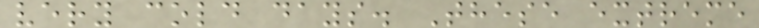very cold days. These extreme
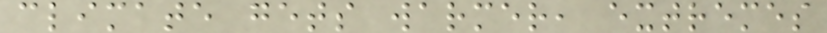climate gets warmer, extremes
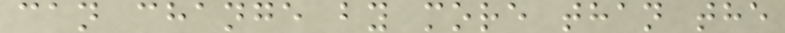can change by more than the
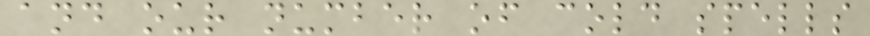and our number of cold spells
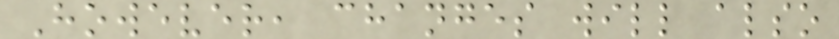However, changes will also
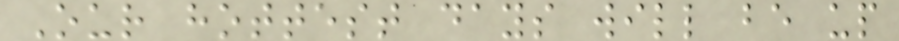Our hottest days will be up
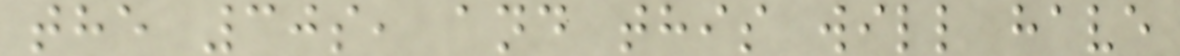the 30s, and this will have
